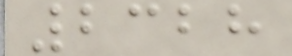2328
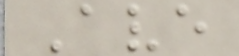Ave
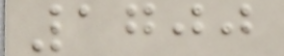1700
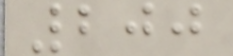200
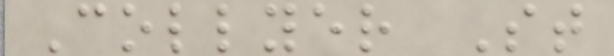Collyer St
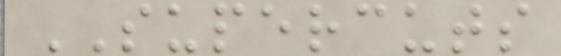SUPERCUTS
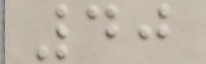40
